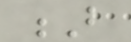B
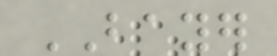BAYER
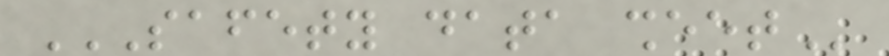SAFETY DATA SHEET
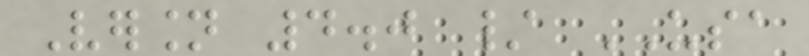Version 4.0 / USA
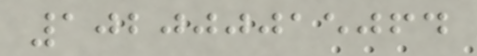102000015064
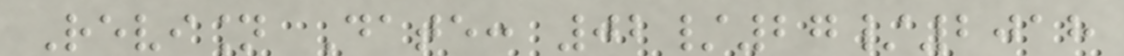Revision Date: 02/27/2018
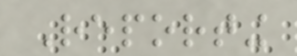Reporting
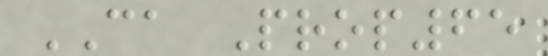CA Prop65
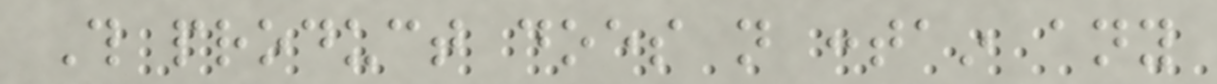This product does not contain any
